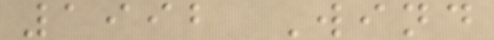1992 Wind
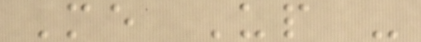Me Up -
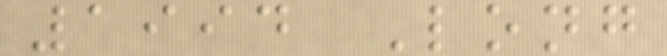1994 Long
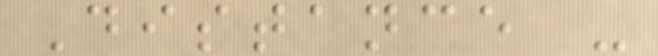Distance -
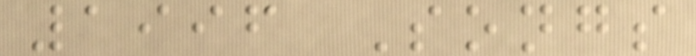1996 Songs
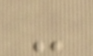-
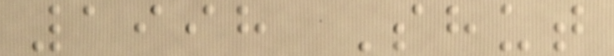1998 Shut
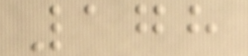178
